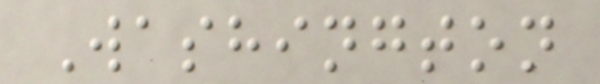Washington
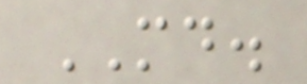MD.
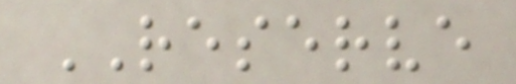RESERVE
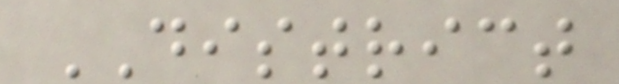DISTRICT
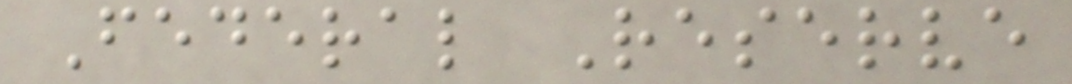Federal Reserve
